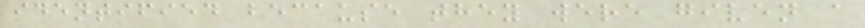identified because they were given a
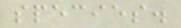species.
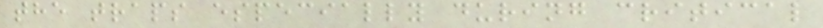the traps especially during critical
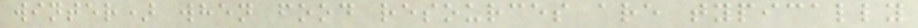winter) when food resources are typically
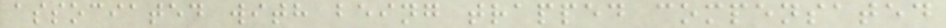associated with being trapped compensated
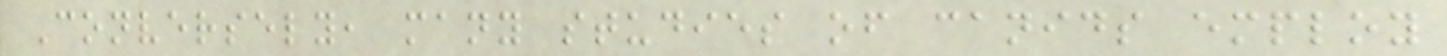Conversely, many studies of canids employ
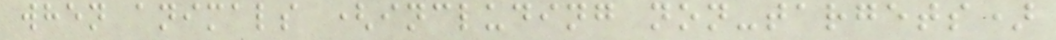when animals (including non-targets)
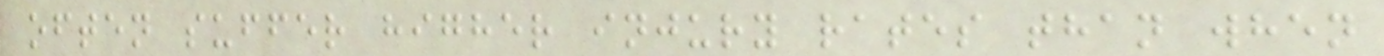often suffer higher injury rates than when
